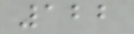122
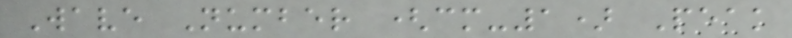Wave Number (cm-1) Peak
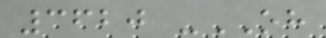3620 -OH
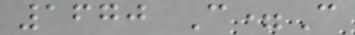1670 C=C
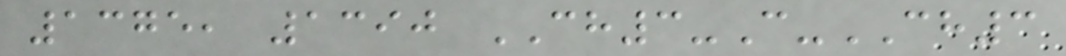1375, 1390 CH3-C-CH3
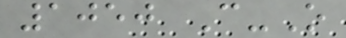1050 C-O
